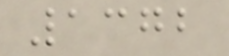1372
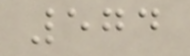574
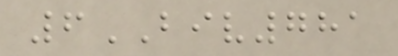6BIV781
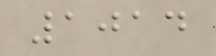1014
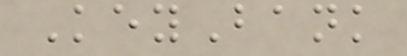KeyBank
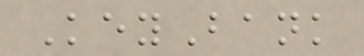KeyBank
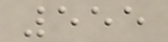555
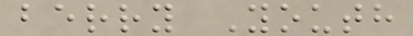berry Youth
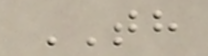TH
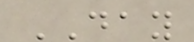DAY
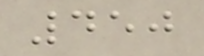450
